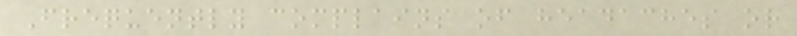Frequently complains of headaches or
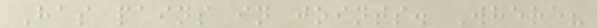Has pains in joints. Where?
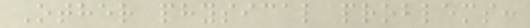Other physical problems:
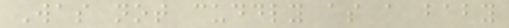Was not cuddly as a baby
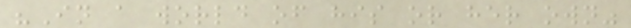"In a world of his or her own"
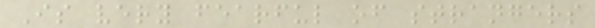Is very fearful of strangers
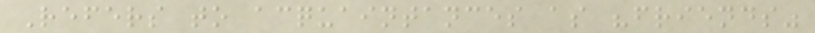Refers to acquaintances as "friends"
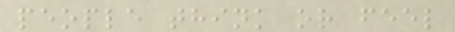people think or feel
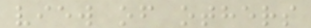view of others
